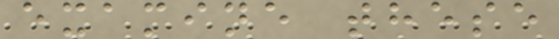examine these
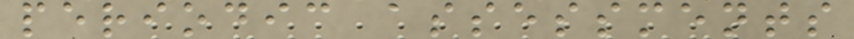periodic assessments
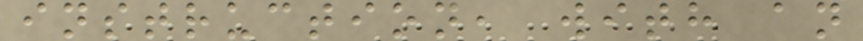instruction, with an
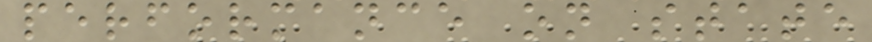performance on state
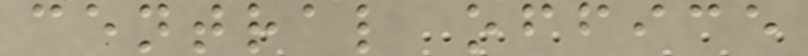central office
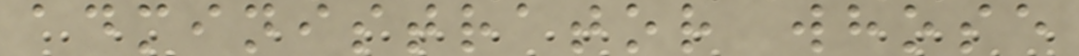administrator whose
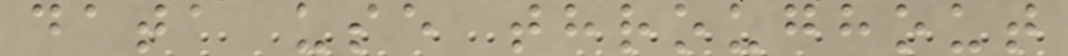data use throughout
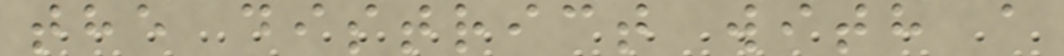the district with a
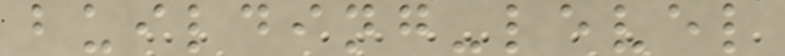building-level
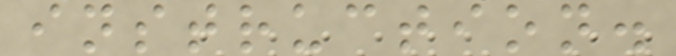instruction.
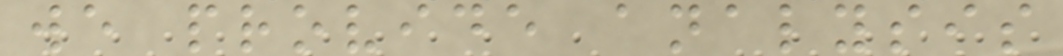we provide analysis
